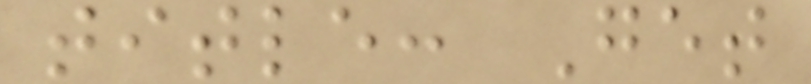title: Get
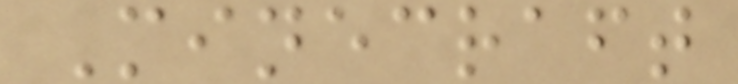Minecraft
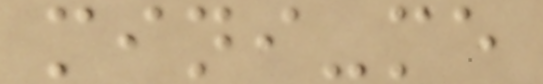mini-me
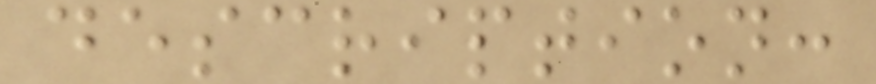description:
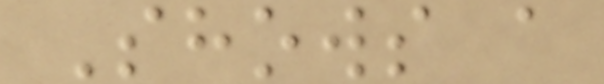Shows a
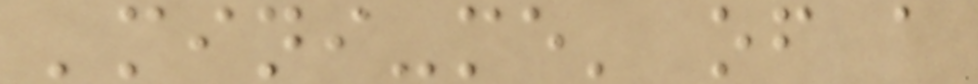'mini-me' of a
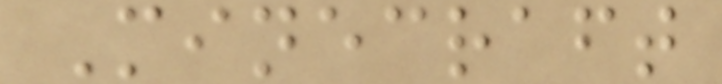Minecraft
